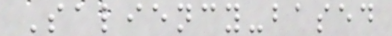Saliency-based
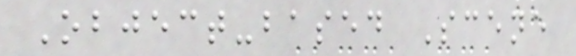Object-based Scene
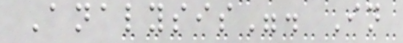Analysis". In
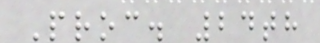Proc. 24th
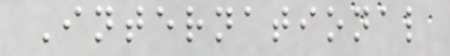International
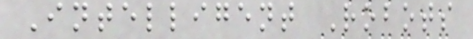Intelligent Robots
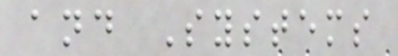and Systems
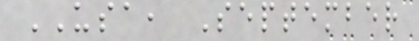USA, September
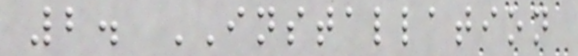2. INSTALLATION
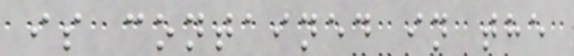is contained in the
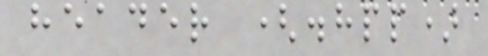header (.hpp)
